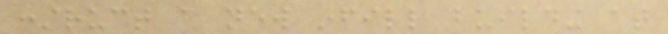construct a new infill building at
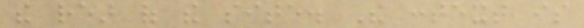the rear of the site. The context is
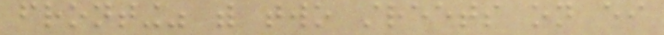fronting" with two streets on either
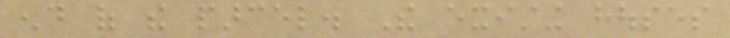end of the parcel. The existing houses
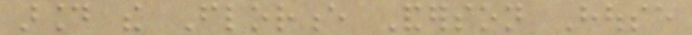around the Florence Anderson House
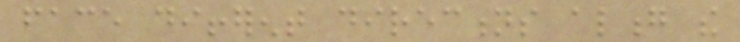face different directions along the
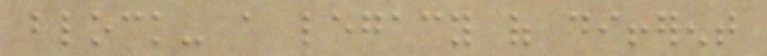block- a legacy of different
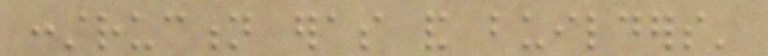construction eras and builders'
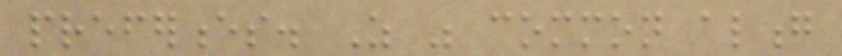preferences. As was common along
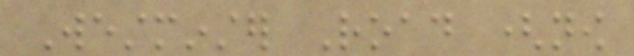Westminster Road (now
